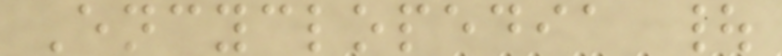Encyclopedia |
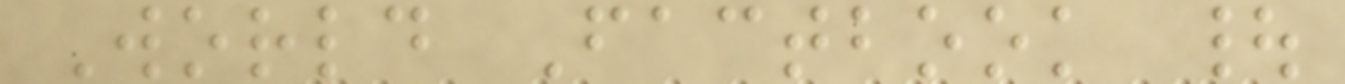World Factbook |
